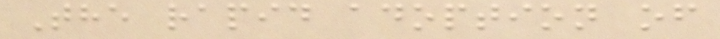The rapid adoption of
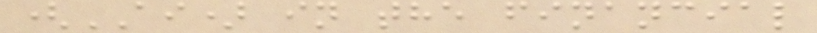(AI) in the financial
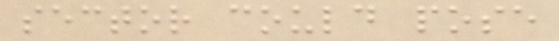sector could pose
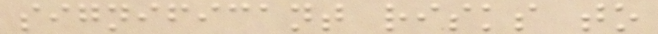significant risks to
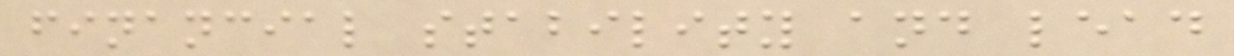financial stability and lead
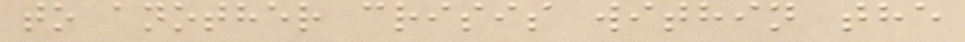to another crisis within the
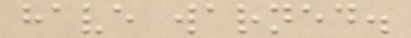have warned.
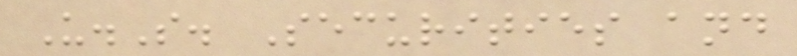U.S. Securities and
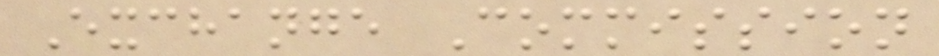Exchange Commission
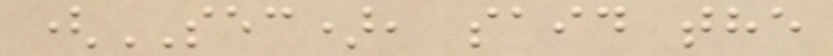(SEC), said the
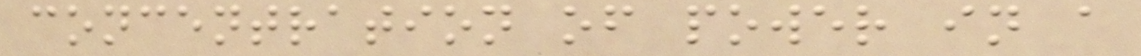concentration of power in a
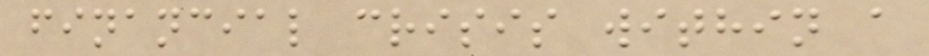financial crisis within a
